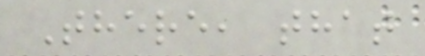There, that
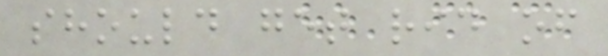should get rid of
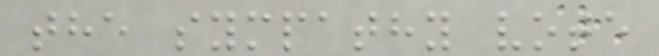the sympathy vote
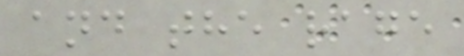and the rage
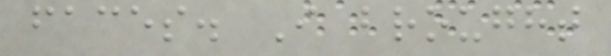faces. I brought
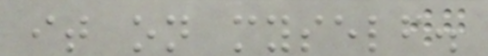it on myself.
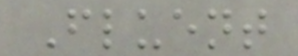Fluent
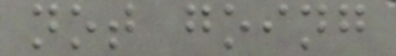not going
